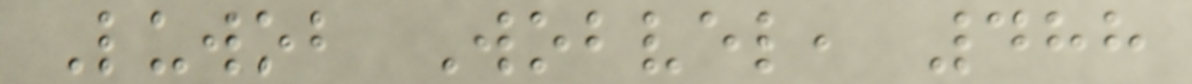Luwob Wobvel, 488
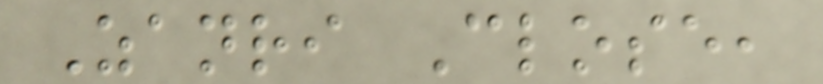Zanri Close,
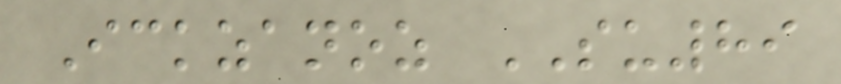Ickzanoz SU89
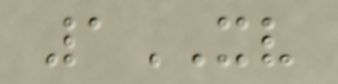1XV
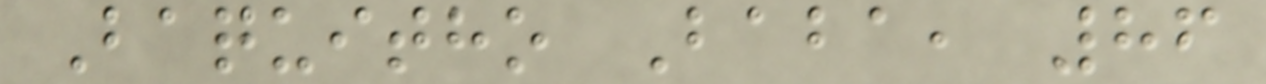Baquitho Baba, 86
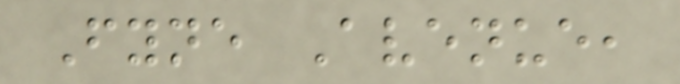Fyne Avenue,
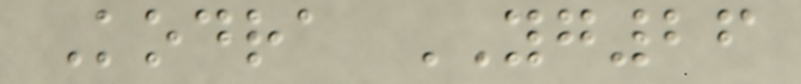Kodra YG26
